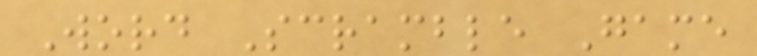Word Scramble Game
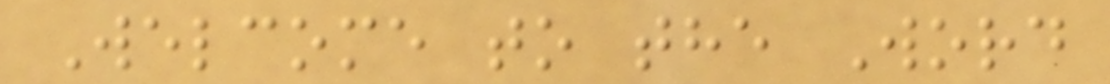Welcome to the Word
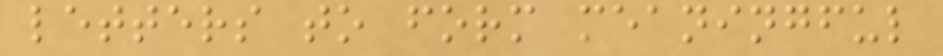letters to form meaningful
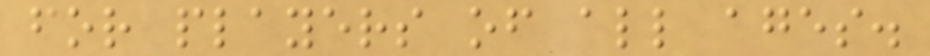for players of all ages.
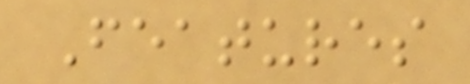Features
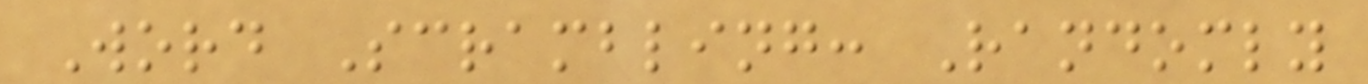Word Scrambling: Randomly
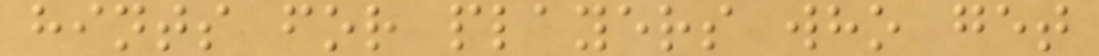hints for players who get
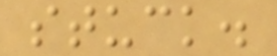stuck.
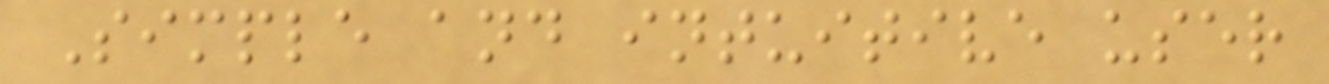Simple and intuitive user
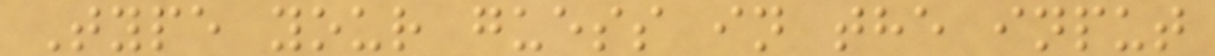Type your guess in the input
